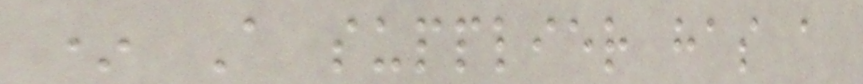* A supplier has a
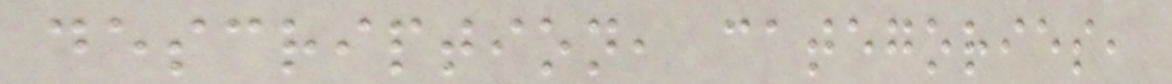description, categories,
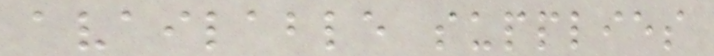available supplies
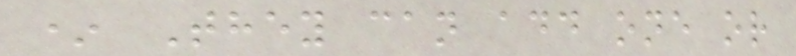* They can add one or
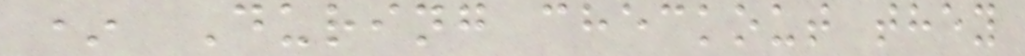* During checkout they
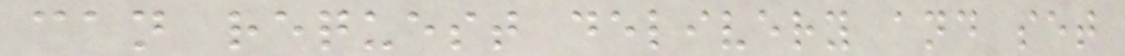can request delivery and set
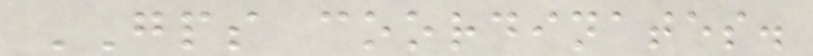GPS coordinates.
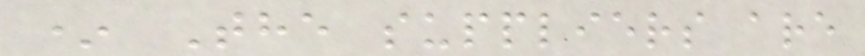* The suppliers are
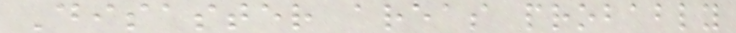Disaster areas probably
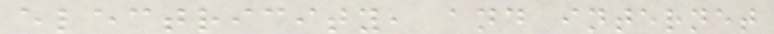electricity, and internet
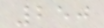250
